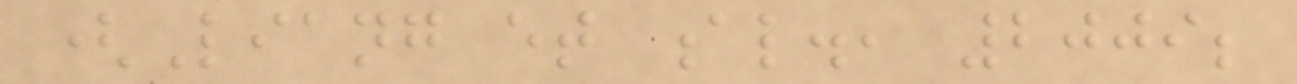(Liang et al., 2009;
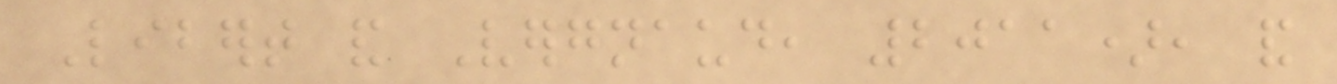Libert and Vergnaud, 2011), and
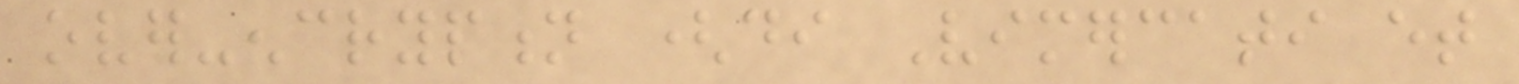over-encryption (di Vimercati et
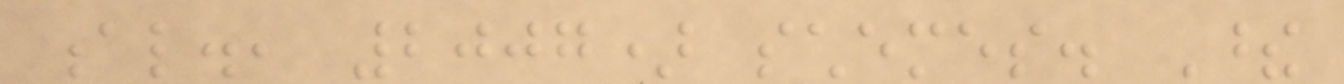al., 2007) schemes. These
